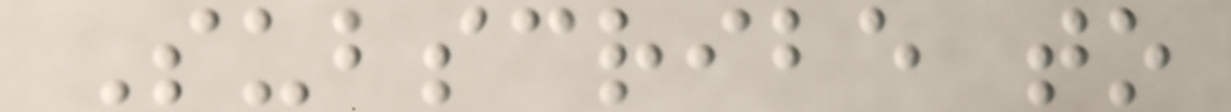Subscribe to
